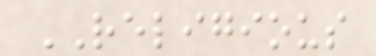RELIGIOUS
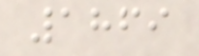1869
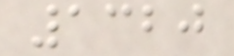1320
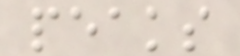peaks
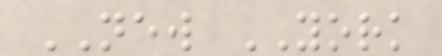NEW YORK
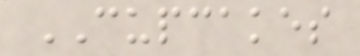CUPCAKES
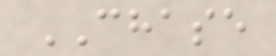CHASE
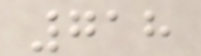718
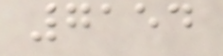7154
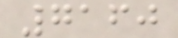7160
